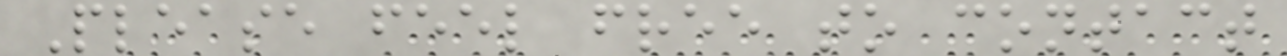Please feel free to contact
